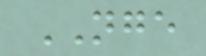NGE
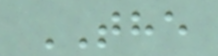THE
